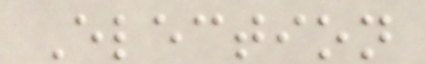Election
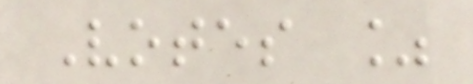Votes %
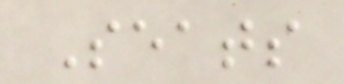Seats
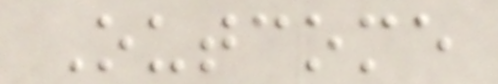Outcome
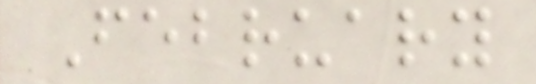February
